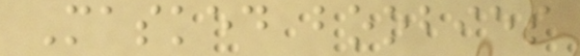Masked boobies
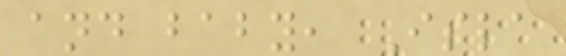and baby, Isla
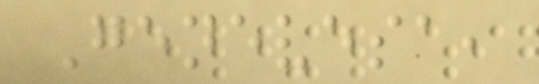Genevesa,
